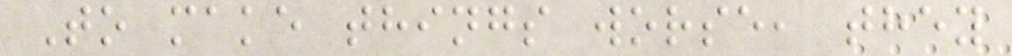To make things worse, they
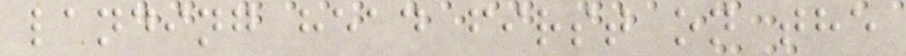landing head first on the
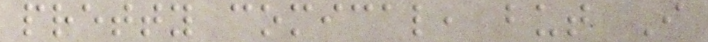pretty comical, but I
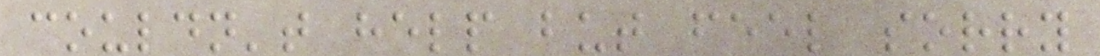couldn't help but feel sorry
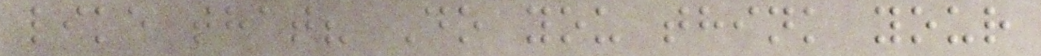like that? Do you think your
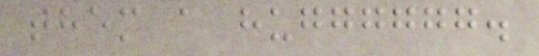them a hugggggg.
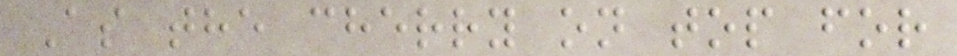As the cherry on top for
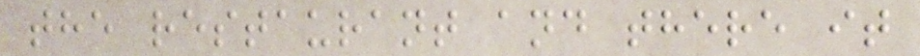the restaurant and there it
